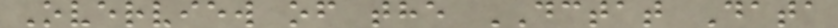Overview of the DCTAT Data
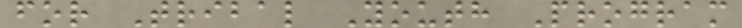for Tribal Youth Program
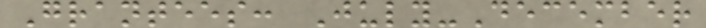Grantees: July-December
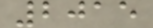2015
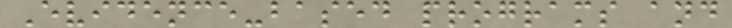Evidence-based programs and
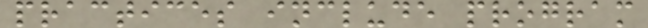practices include program
